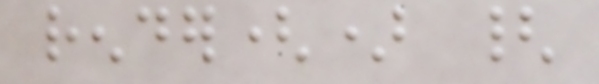render() {
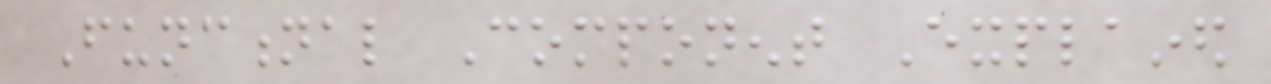Functional Component Explained
